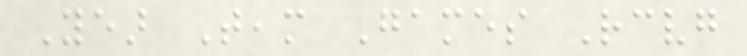Year Team Games Receiving
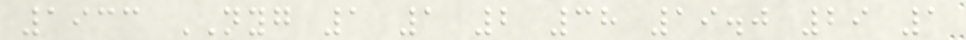1933 NYG 1 1 2 38 19.0 29 1
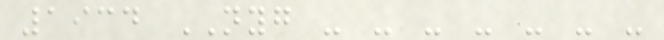1934 NYG - - - - - - -
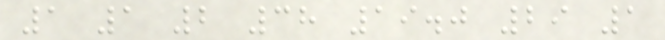1 1 2 38 19.0 29 1
